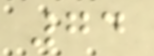74
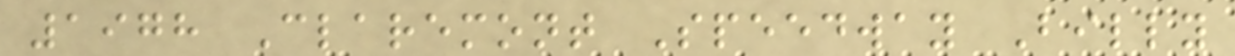1978 Claremont Speedway Billy
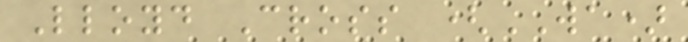Lloyd Cross (WA)
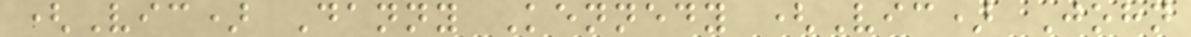(Vic) Danny Kennedy (Vic) John
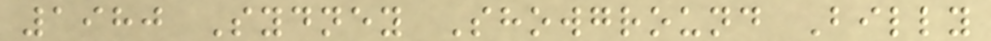1980 Sydney Showground Billy
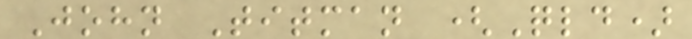John Titman (Qld)
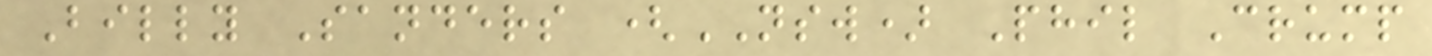Billy Sanders (NSW) Phil Crump
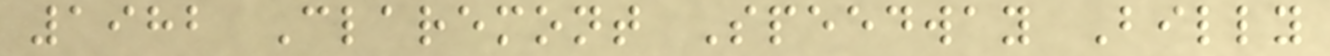1982 Claremont Speedway Billy
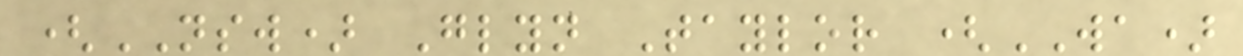(NSW) Glyn Taylor (WA)
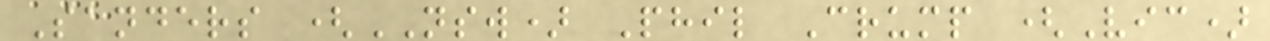Sanders (NSW) Phil Crump (Vic)
